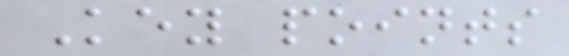Key points
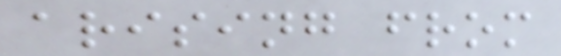arising from
